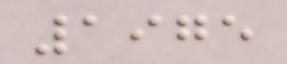1975
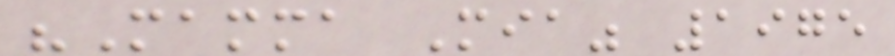"Mamma Mia" 1975
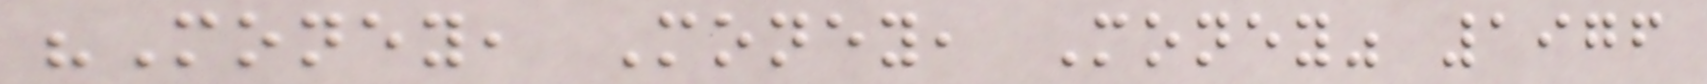"Money, Money, Money" 1976
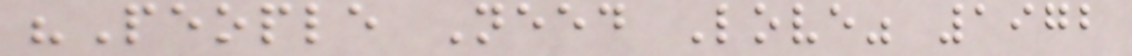"People Need Love" 1972
